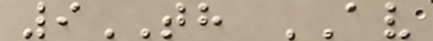9TH AV
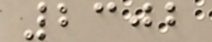2302
